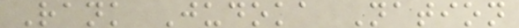Rank Judoka Nation
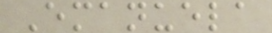Emanuela
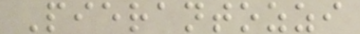Pierantozzi
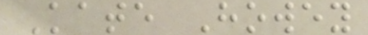Kate Howey
